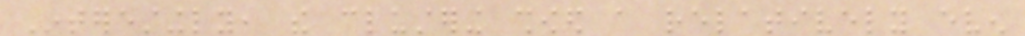Interestingly, the clustering showed a relatively even
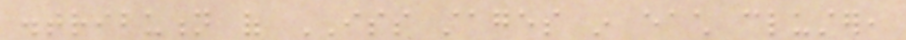distribution of ISS stages in each cluster,
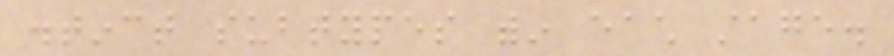distinct subtypes within each stage.
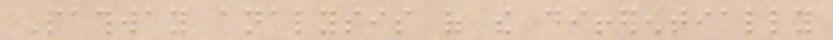Pathway analysis of the differentially
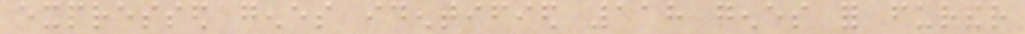expressed genes identified 118 genes for further
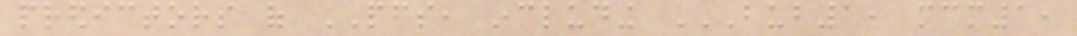predictors of PFS, including BUB1, MCM1,
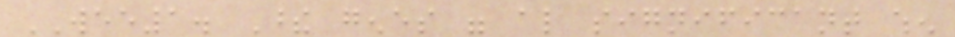WEE1. These genes were also significant when
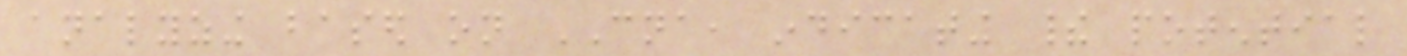analyzing based on CNA, indicating their potential
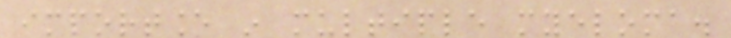importance in multiple myeloma.
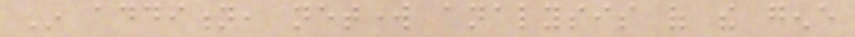In addition, network analysis of the gene
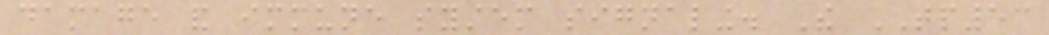damage and immune system signaling. The TP53
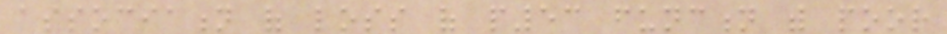association of loss of p53 function with poor
